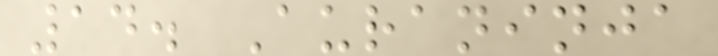14. Auraninja
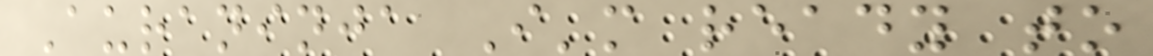Auraninja I'm ready to
